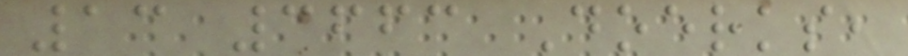13 3663 Doerks,
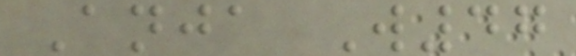Anja W47
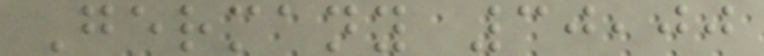Germany 30,00
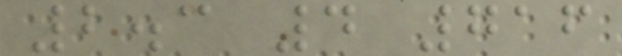2.3 4 716
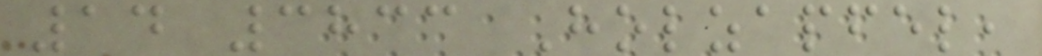14 3833 Holzapfel,
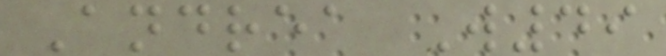Andrea W49
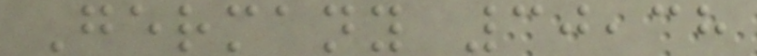Germany 30,38
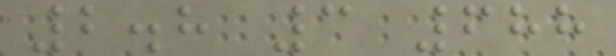2.8 3 688
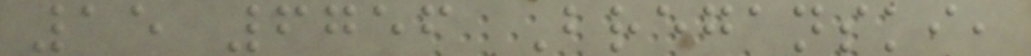15 6756 Breganski,
